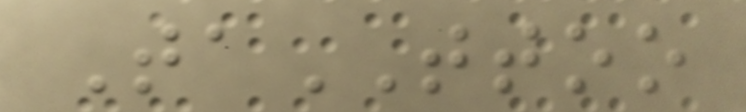TaTTOO
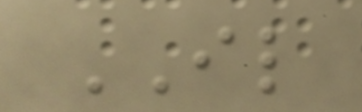IL
